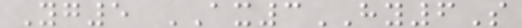Yg5 AX3HY6S
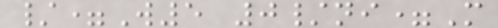/=W5 0/ni=M
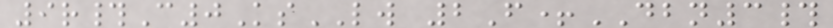9r#C0KsLW 2F+DBN3#
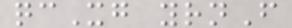qcXg yrnF
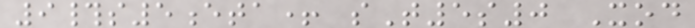9#s5eta+ sT5s0 Xod
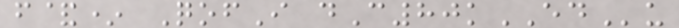f&* QofI dC80kEDu
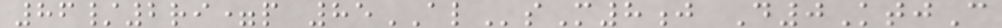86/2ri=p 85ALsM8j D0KtjC
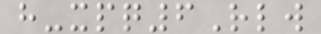h-xpq6Rlw
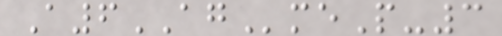A6AGmeP-3
